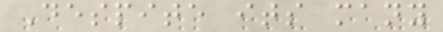Despite its many
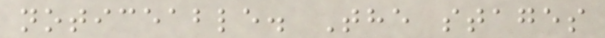noticeable. The stages
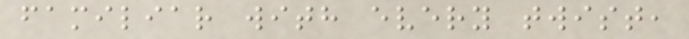familiar with every twist,
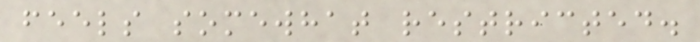feels somewhat restricted.
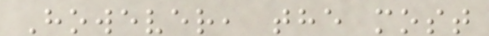However, the most
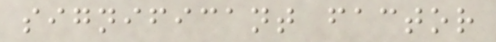significant factor
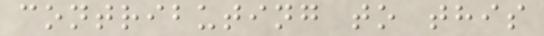contributing to this
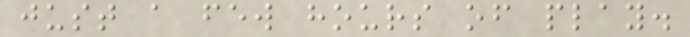just a few hours of play.
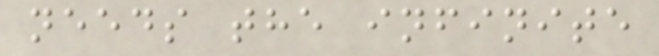needs the infinite
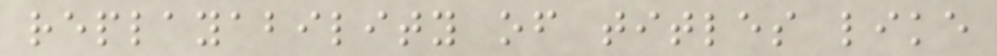replayability of titles like
